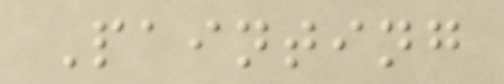Painting
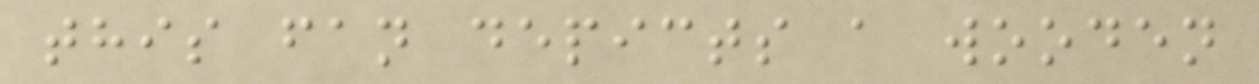this fan depicts a wooden
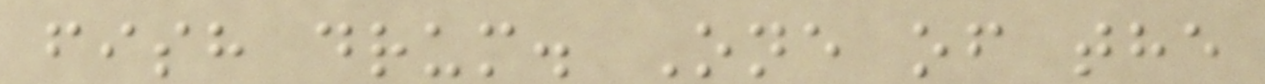fish drum. One of the
